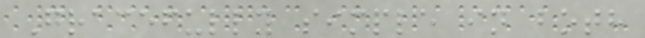Gracefully simple in both
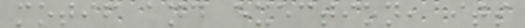motif and exection, its
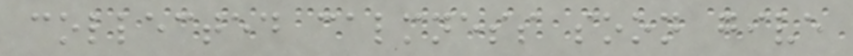collected calmness soon give
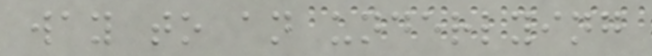way to an underlying
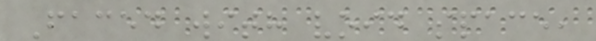Faced with void space,
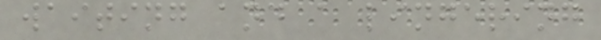waiting and a lingering
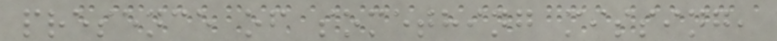presence of something missing,
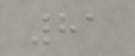81
